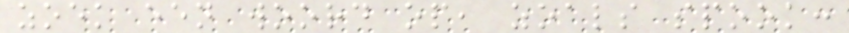zoek een woord op, zoals spook:
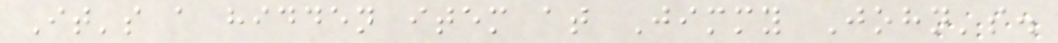It's a hidden item at Jimmy John's.
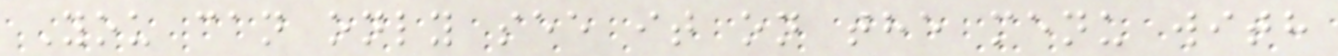You can only see it on the menu with
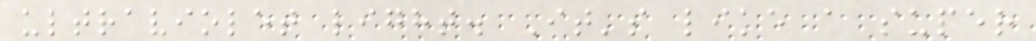ultraviolet light. It's like a super
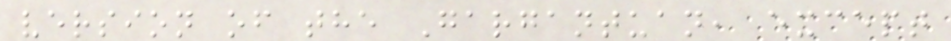version of the Gargantuan, except
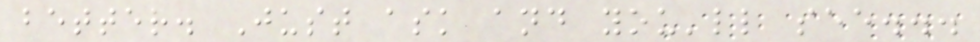better. Just ask and you'll see...
